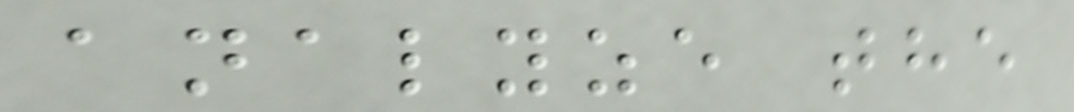analyze the
